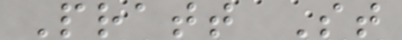Pratt St
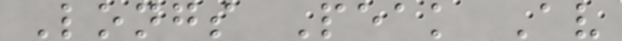Longs Peak Av
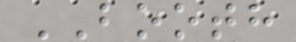BOOTH
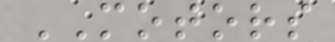MOTORS
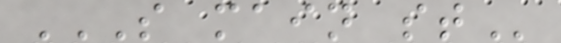S MAIN ST
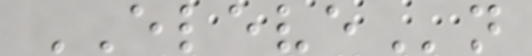ELEVEn
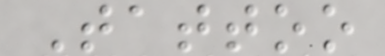Tattoo
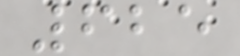625
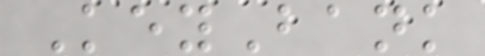KeyBank
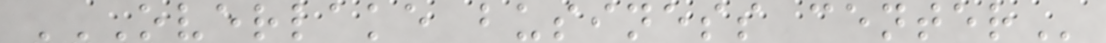OVERLAKE BUSINESS CENTER
